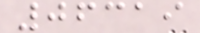06319
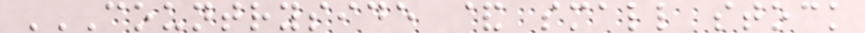COUNTRYSIDE & SMALL STOCK
